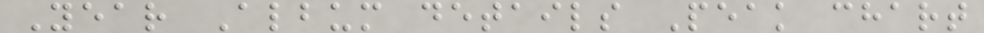Year Album details Peak chart
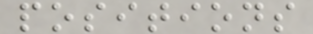positions
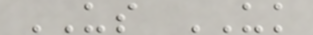US UK
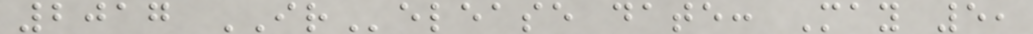2017 IRelease date: May 5,
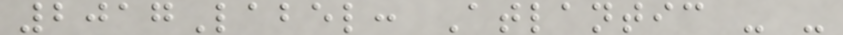2017Label: Atlantic - -
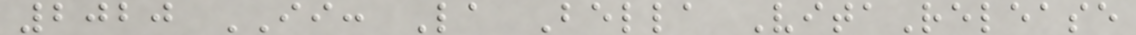2020 II: La Bella VitaRelease
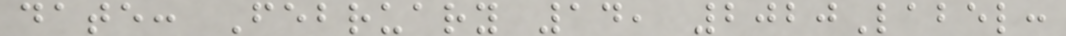date: February 14, 2020Label:
